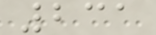231
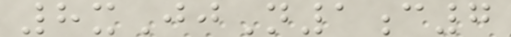8xJjN1c7
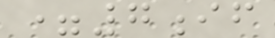=7if
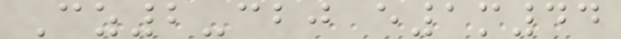Cz2-cbj e1m44
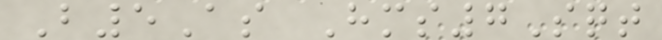B5As Hms7Sqt
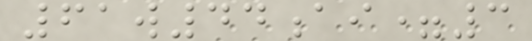61w44ai=3
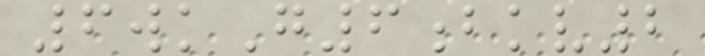6wkG6bkv2
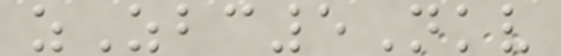zZbc5Nkv
